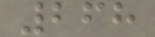268
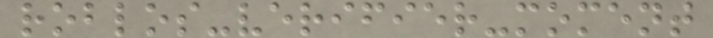roblos-verifier-moment
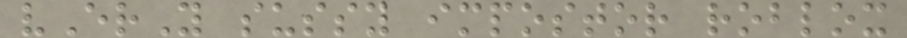vErY sussy impostor roblox
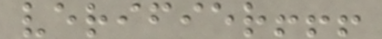verifier!!!
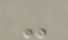-
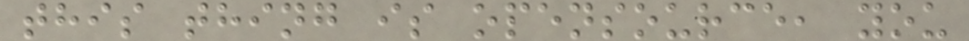this thing is opensource, you
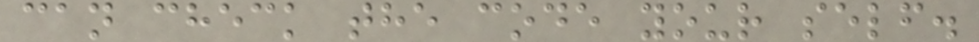can check the code your self.
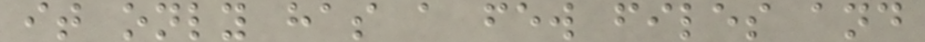it only has a few files and
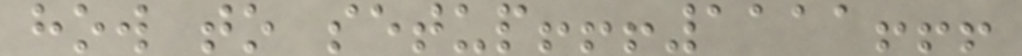how to setup!!!1111!!!
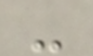-
